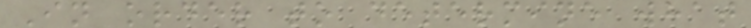In order to determine what
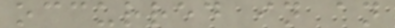occurred in an
